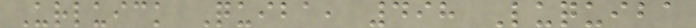Urluick Quiba, 498 Luquiba
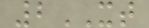2XT
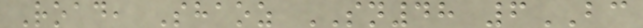Road, Shaoz SN48 6BC
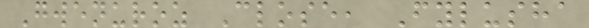Gwenuroz Close, Fylusha
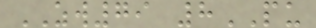ZW79 8PU
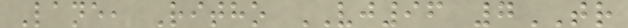Lane, Ritho VJ96 7TR
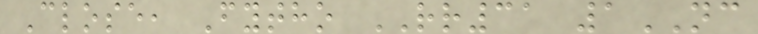Close, Fytho RR31 1NC
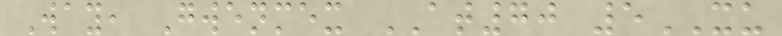Way, Gwenmex AT70 5XU
